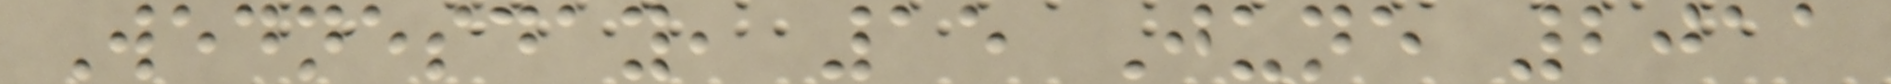Wednesday, 15 June 2011
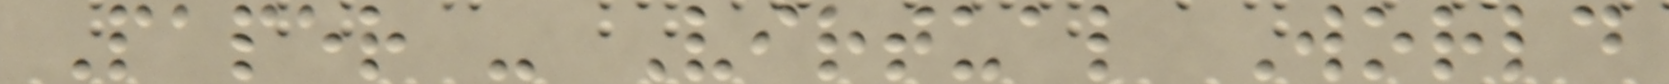Paper - Virtual World
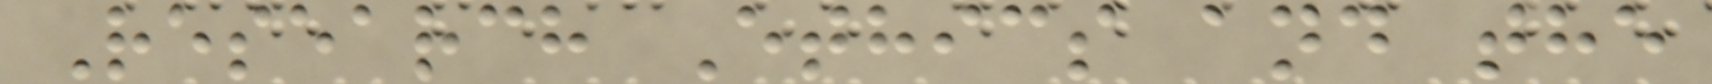Research Ethics and the
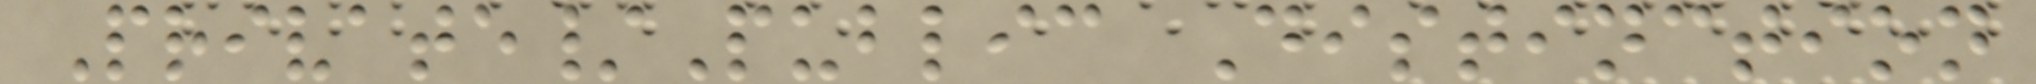Private/Public Distinction
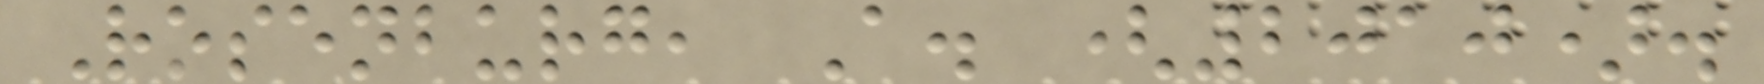Rosenburg, A. (2010).
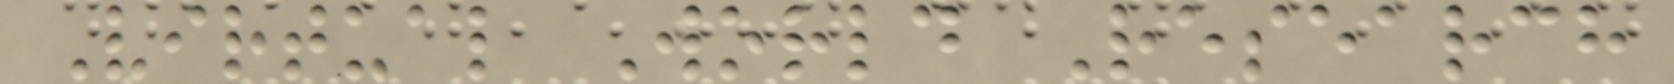Virtual World Research
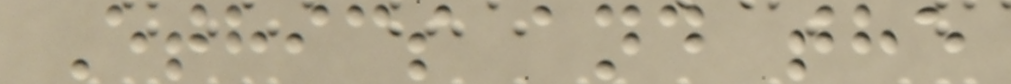Ethics and the
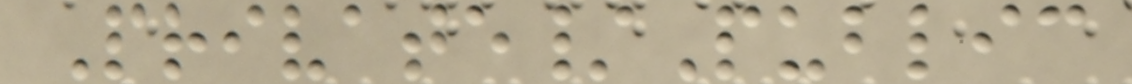Private/Public
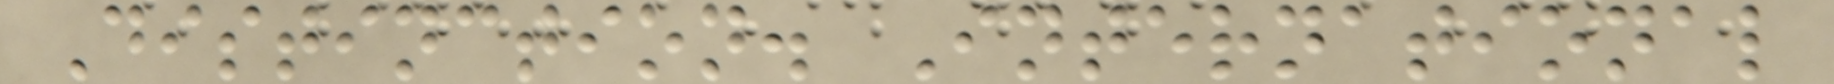Distinction. International
